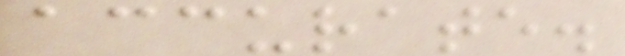accurate.
